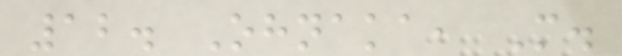12. Ohnaka, M.
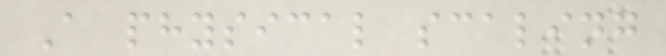A physical scaling
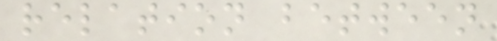relation between
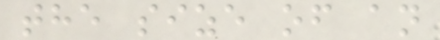the size of an
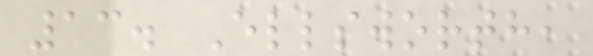13. Ellsworth,
